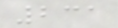231
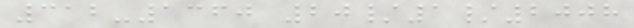312-1360 20/1/2008
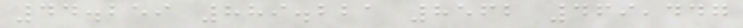44.259 889.221 8562 469,447
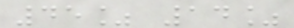45% 14%
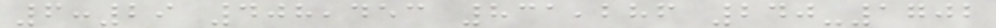6:29 408,453 831,286 240-1702
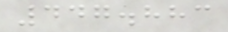447.883
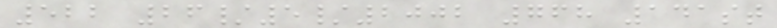522 26/5/2002 768 141st
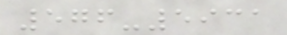576-5931
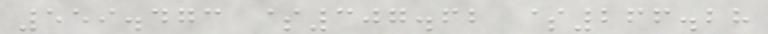559.473 $307.62 $266.28
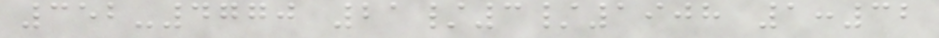352-4770 21/3/1908 1:32
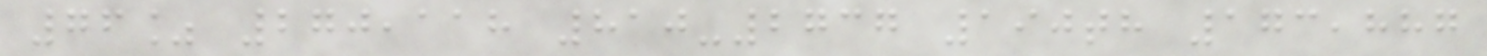76% 270,118 810-2737 190th 173,887
